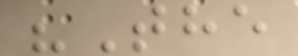"The
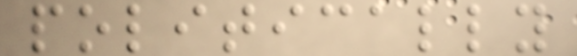politically
